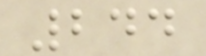244
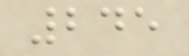245
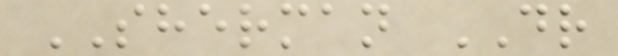SHERMAN DR
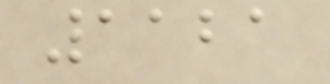1121
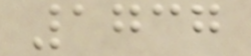1737
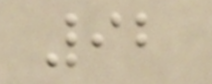92
